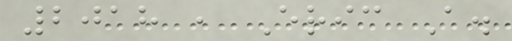2018 , Eric A.
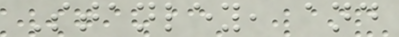Stanley, and
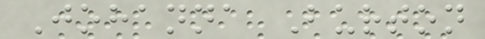Johanna Burton
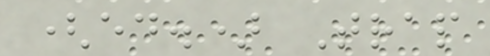(ed.) Trap
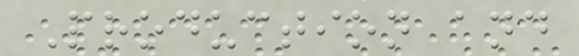Production and
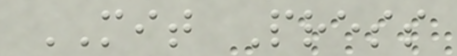MIT Press
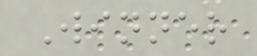Winner
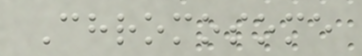Chromosome
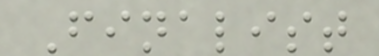Finalist
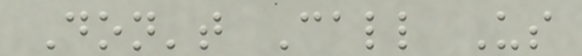Don't Call Us
